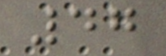47
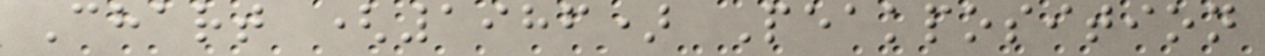Chart (1986) Peakposition
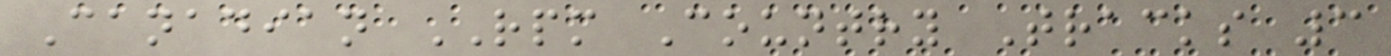Canadian RPM Country Tracks 3
